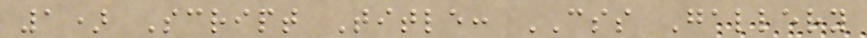1) Script Title: CSS Gallery
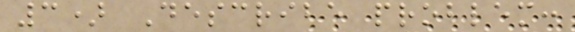3) Describe problem:
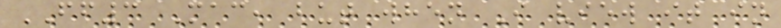FF3 Mac, but when I view it in
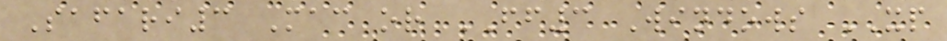Safari3 Mac or FF3 Windows XP
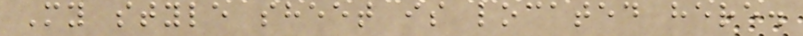My style sheet is located here.
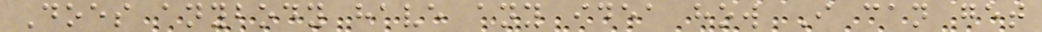Does anybody have any idea how I can get
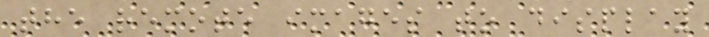the remote images to display
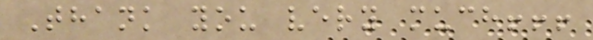Thank you very much!!!
